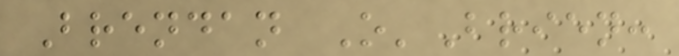Brendan O'Brien:
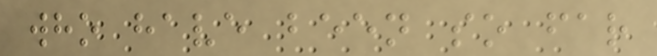who have been so far
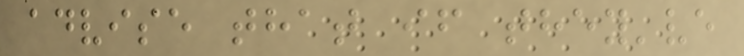advise that if they've
